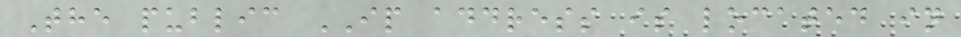The public IP address is located in
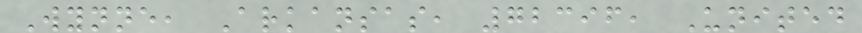Wynne, Arkansas, 72396, United
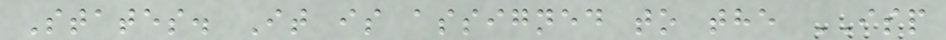States. It is assigned to the ISP
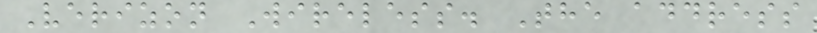Verizon Wireless. The address
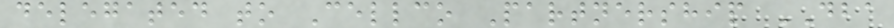delegated to Cellco Partnership DBA
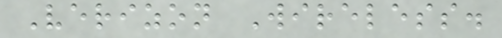Verizon Wireless.
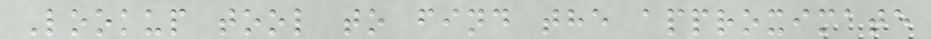Lookup tool to find the approximate
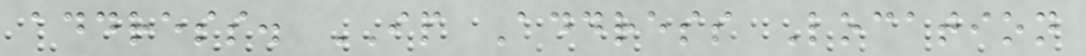address. IP Address Location
